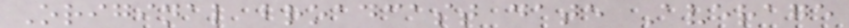Original broadcast date Average
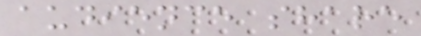audience share
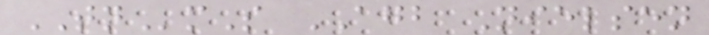TNmS AGB Nielsen
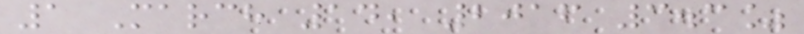1 March 14, 2016 3.3%
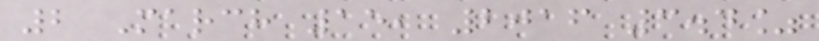2 March 15, 2016 3.4%
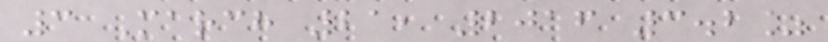3 March 21, 2016 3.2%
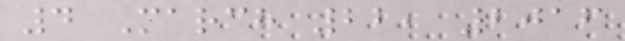4 March 22, 2016
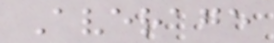Average
